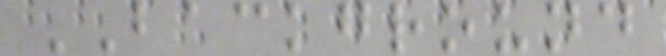BACKGROUND
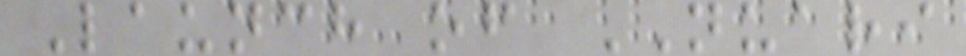Launch of NUARI
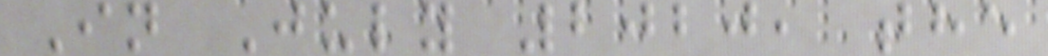In July 2020, the
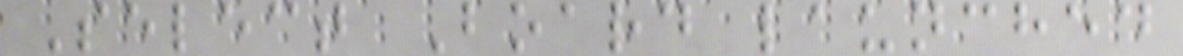Select Board launched
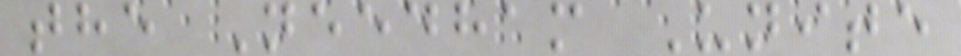the Needham Unite
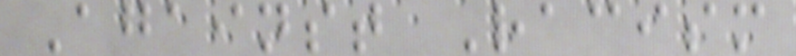Against Racism
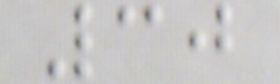30
